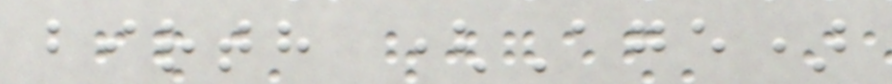birth (Age)
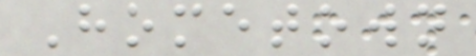Hometown
